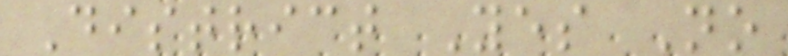District Yes No
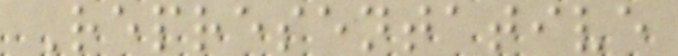Representative
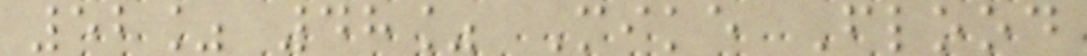52% 48% Mike Flood
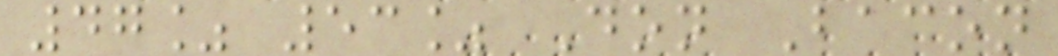47% 53% Don Bacon
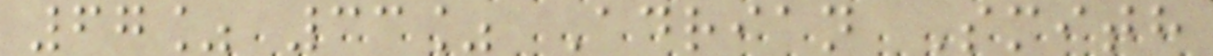67% 33% Adrian Smith
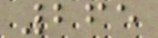265
